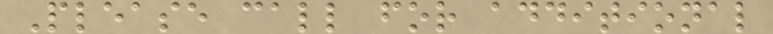Please call for additional
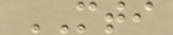MTI
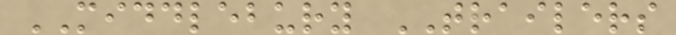MIDDLEBURY TRAILERS
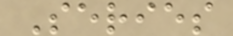Series
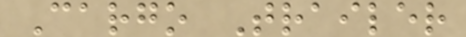Cargo Trailer
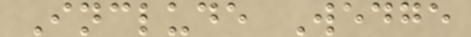Include Wedge
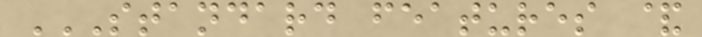STANDARD FEATURES &
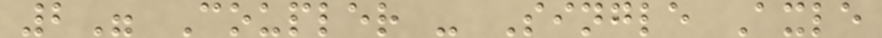2" Coupler - Single Axle
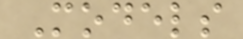Models
